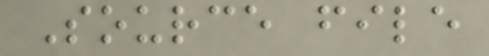Source file
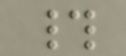#
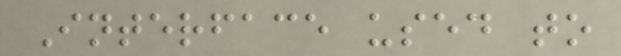Interface used to
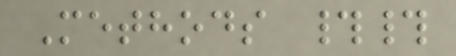Methods ##
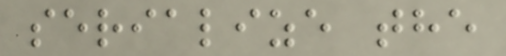serialize the
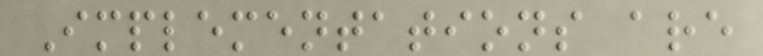Implementations are
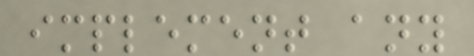implement any
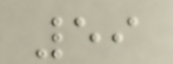59
